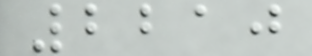2210
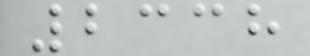2338
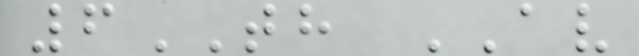6TH AV
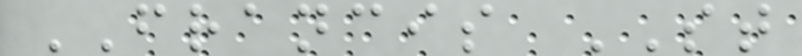FRANCIS ST
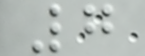7
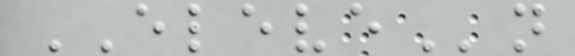ELEVEn
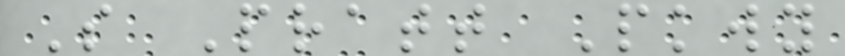S Pratt Pkwy
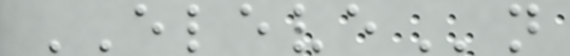ELEVEn
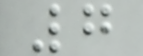7
